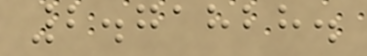2.71828.
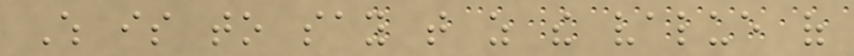Which is to say that as the value of
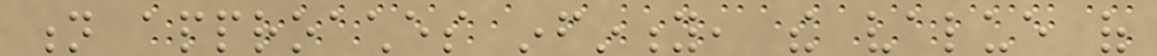n approaches infinity, the value of
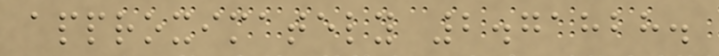approximately 2.71828.
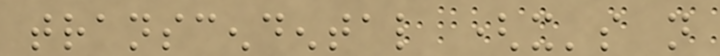transcendental (it's not
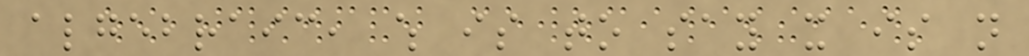algebraic, which is to say it is not
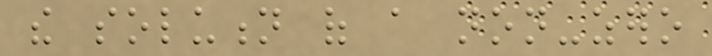the solution of a non-zero
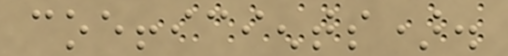coefficients).
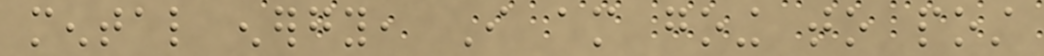mental energy, I am going to post
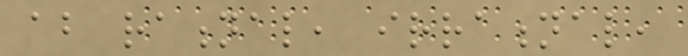about rational, irrational,
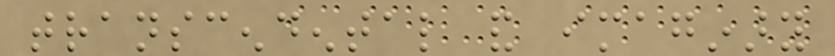transcendental and imaginary
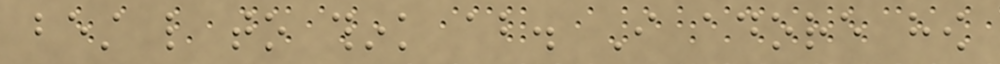best like to think about. I adore how
